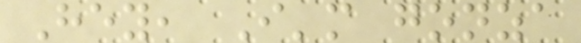Hey, I'm gonza
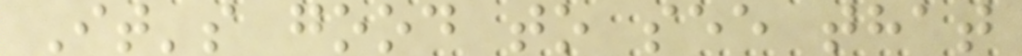It's good to see that
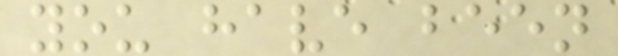you have been
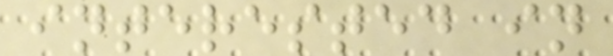interested in
